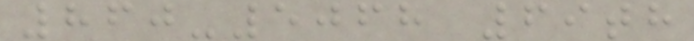860-5068 69th
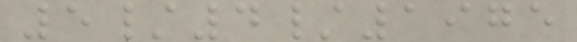5/4/1975
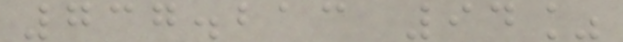737.213 94%
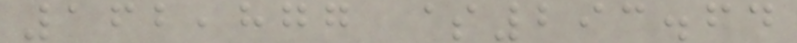162,877 $293.64
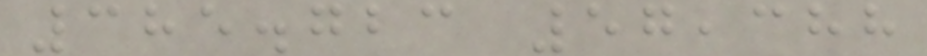385.723 57,388
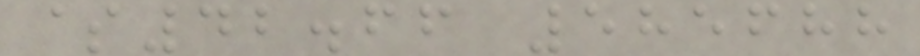$42.66 585688
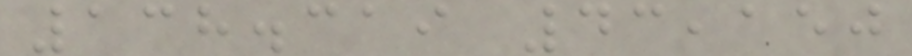138.319 43,150
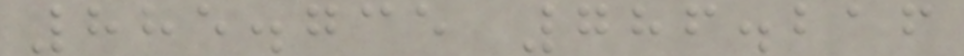885.735 786.216
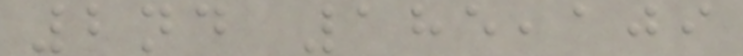2nd 185,109
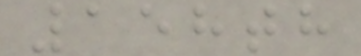158th
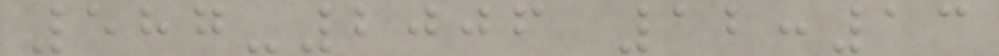587-2006 12:13
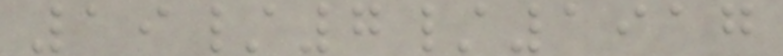19/7/1917
